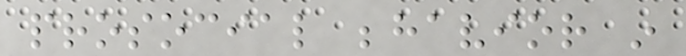prosocial behavior in
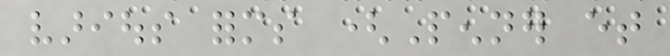various forms (Penner et
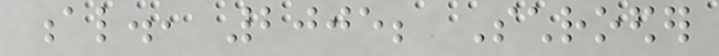al., 2005; Schroeder
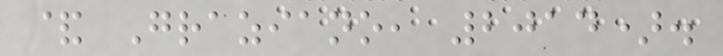& Graziano, 2014).
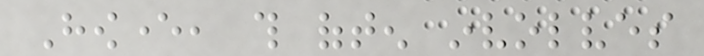However, this often involves
